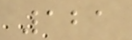121
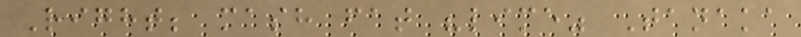Right; mash fat "lime" Tanaka
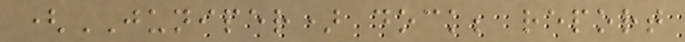(JUNIPER) dock; report
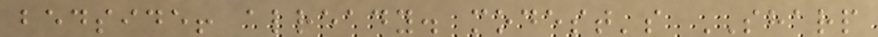bedside! already. modest's SHARP
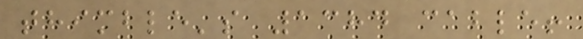thimble's 1384 cable!
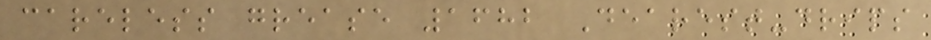careless grease 1682 Dearest-drips
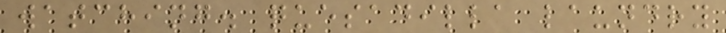watching. quesadilla laundry
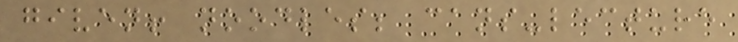given! noodles; cans-lecture
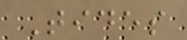Tides
